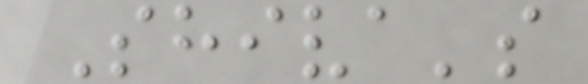Shiva's
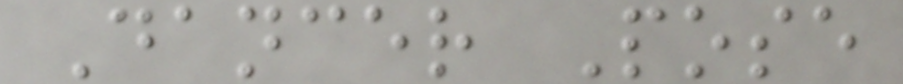Dancer Pose
